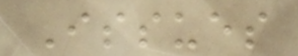Issues
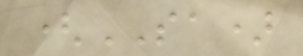(SA)
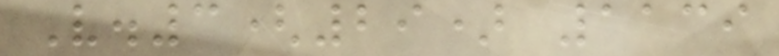V.3(29) 1139
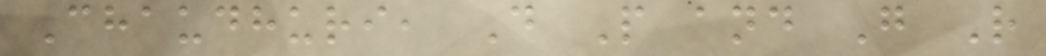Chaudhuri, D P and G R
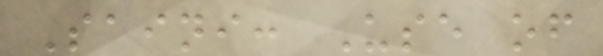Saini: Use of
